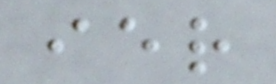ier
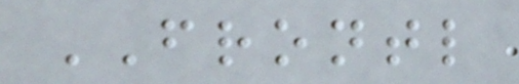FRONTL
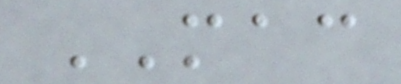MAC
